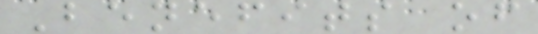Benefits of
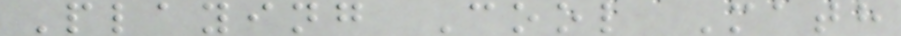Playing Cool Math
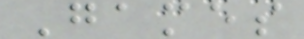Games
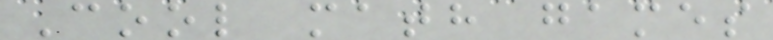Cool math games
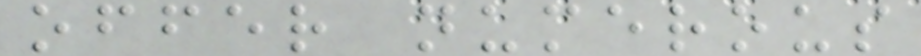offer numerous
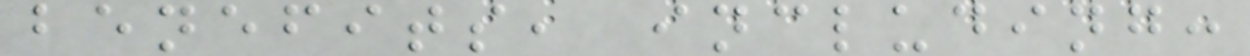benefits, including:
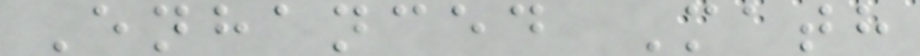Enhanced Math
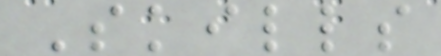Skills
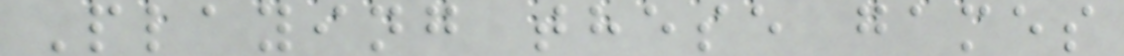Playing these games
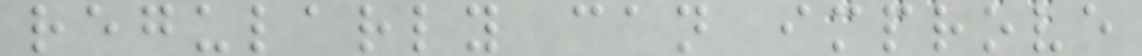regularly can improve
